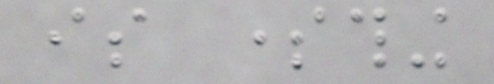is something
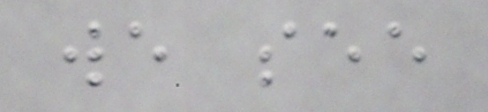we see
